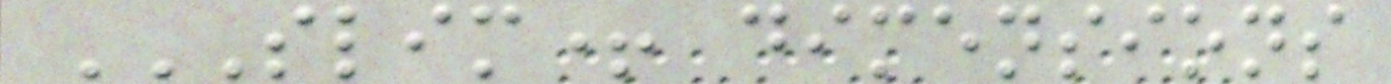SLIM+ DIMENSIONS
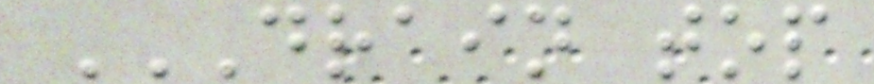DRAIN TOP
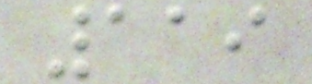119
